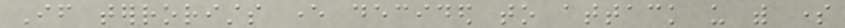If terrorists ever decided to attack us with some
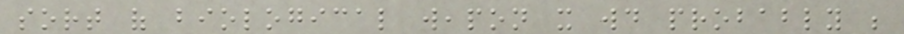sort of biological weapon it would probably be
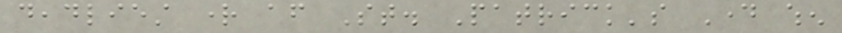deadliest right after St. Patrick's Day when
